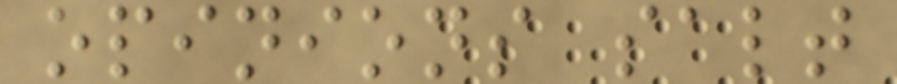opinions salt
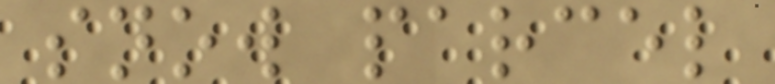snow parcel
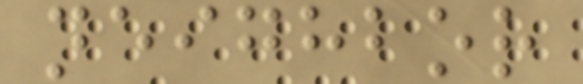neighbor
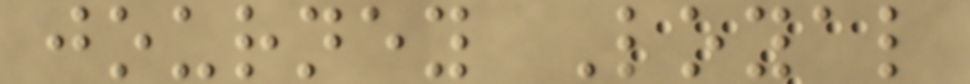journey Loyal
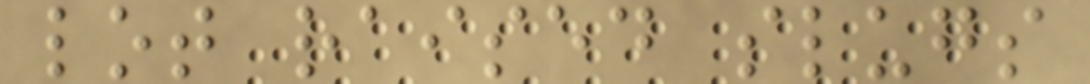lot raised slugs
